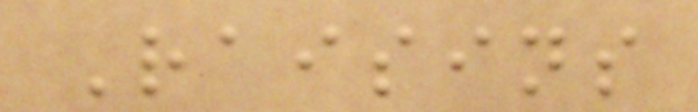Raisins
